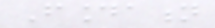Foundation
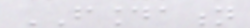FOUNDATION
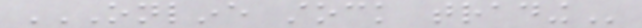ONLINE STOCK TRADING
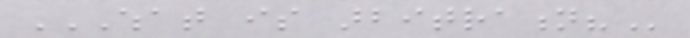WHAT IS ARBITRATION?
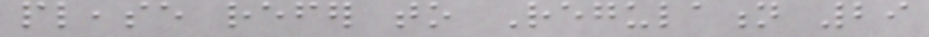please refer to Regulation 29
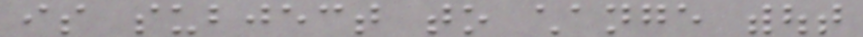is subject to change without
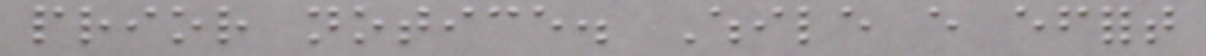prior notice. While every effort
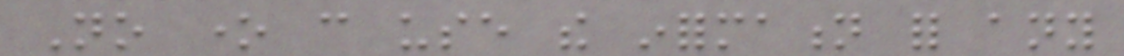No one can use the information for any
